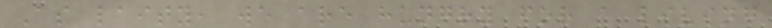As laity, we are hungry for a living
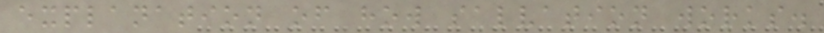explanation of how salvation works.
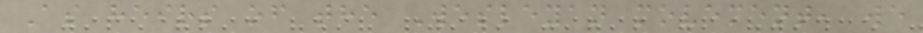As heirs of the Wesleyan movement, we
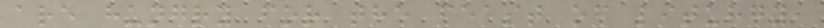are hungry for the feast of liturgy,
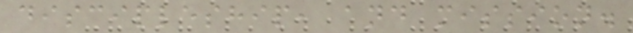discipleship, and mission.
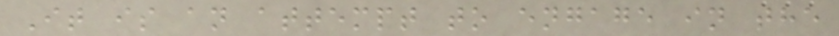It is an attempt to engage in the
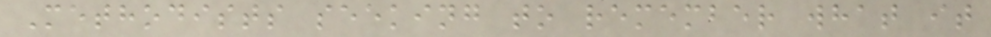Methodists seeking to remember what it
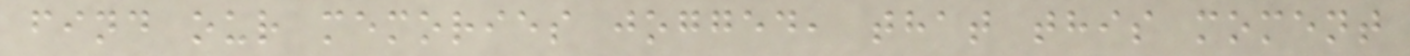find our memories jogged, that this moment
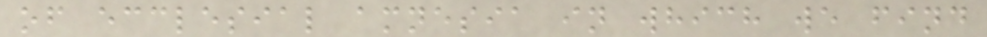of ecclesial amnesia in which we find
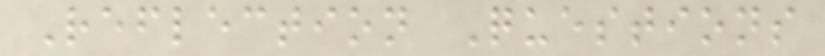Reflection Questions
